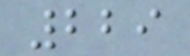229
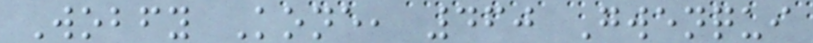Wobfy Kone, 460 Gwenqui
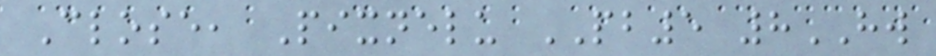Close, Pixnelu PB5 8HW
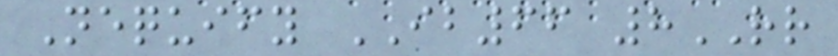Nequify IB66 8RR
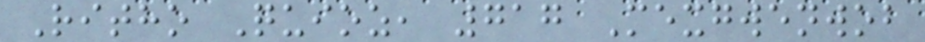Ritho Quioz, 717 Mexgwenwob
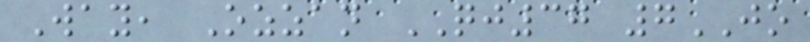Way, Ozzan QJ37 7JO
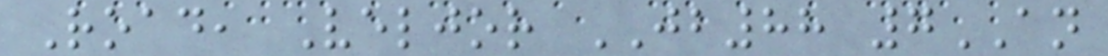Road, Veljor JB88 7AN
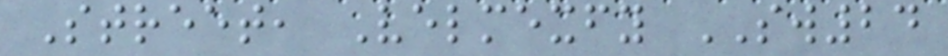Street, Velmexfy SW24
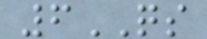6QS
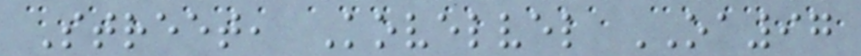Street, Kovelvel OA97
